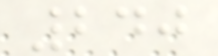240
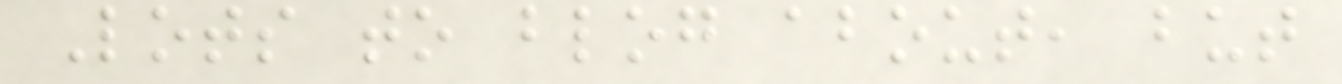Lots to blog about, but
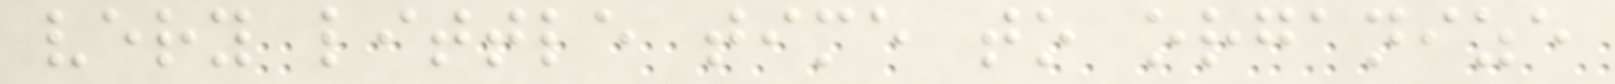very little time to organize
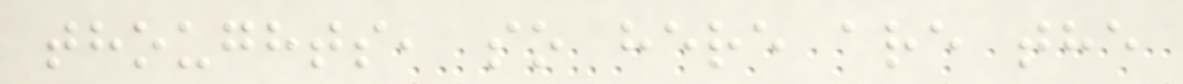thoughts, so here are the
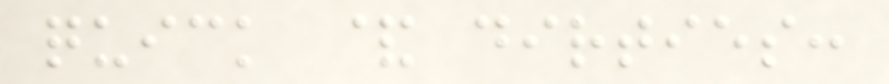quick & dirties:
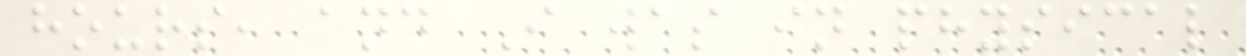hours, and I was in physical
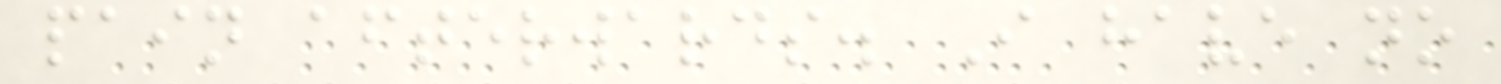pain afterwards. I have no
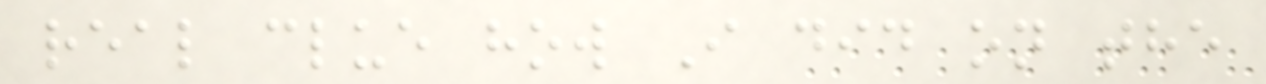real clue how I did on the
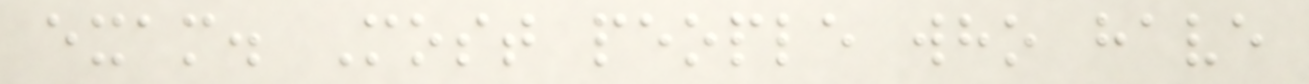exam. Most people who have
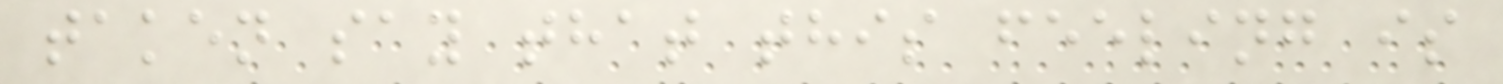taken say that this feeling is
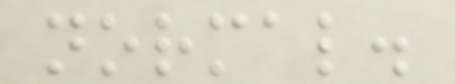normal.
